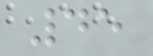45
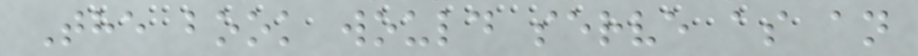The book would serve as an
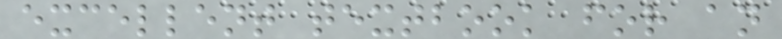excellent textbook for an
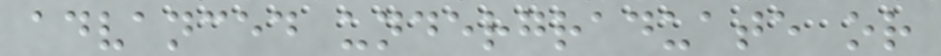advanced undergraduate or
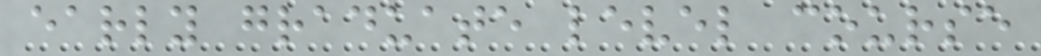early graduate level course
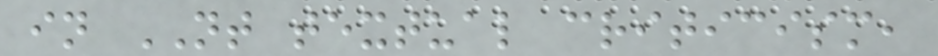in NT textual criticism,
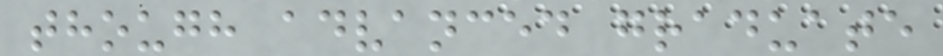though advanced graduate
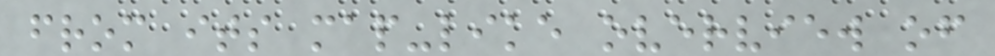from its map-like overview of
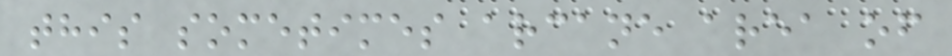this sometimes arcane area of
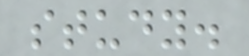study.
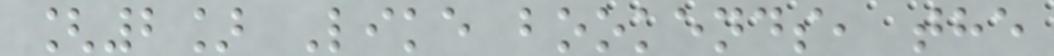[2] Like bookends, the
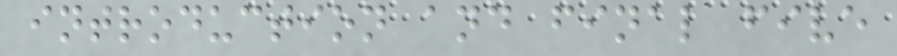introduction and final five
